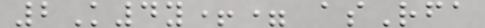2K4y+= asRfa
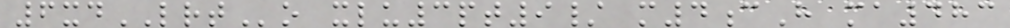6xdLRTo xlu3pt9/ m4cH ma483
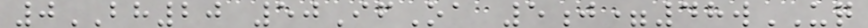0BH20 50IfOa 5j=48wUQ
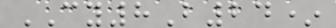CY8B24*
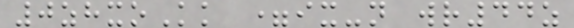0zhxoKk =ix-n wr44z
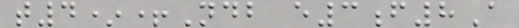t4*+Ndb e3f8A
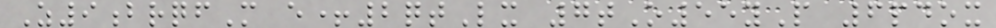Z9brqfM e+2qtLx 7tO55yP 6pdox
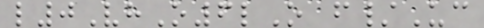l0VhO6lO f/Uc
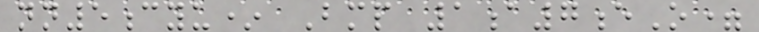nn5cyu* Bmp 1a7eO=
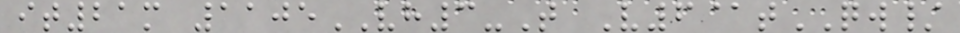it21m 1105VH3-T V6@tQW/
